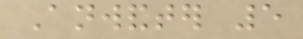Anwandter 5
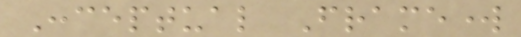Conceptual Framework
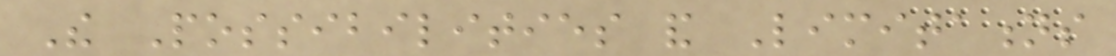The Possibilities and Limitations
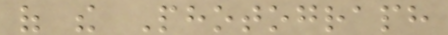of the Photograph
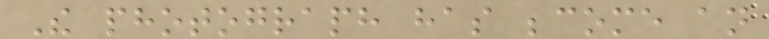The photograph has become an
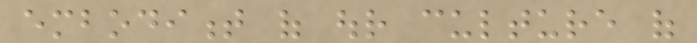embodiment of our culture of
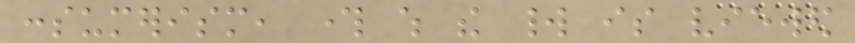consumerism, through which the world is viewed
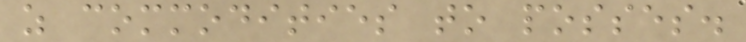as commodities to posses.
